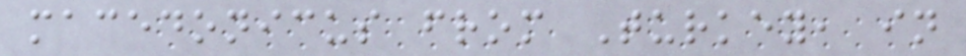macedonicus from Turkey, in
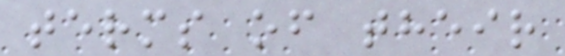terms of their
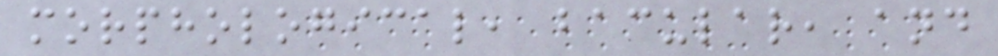morphological, bacular, and
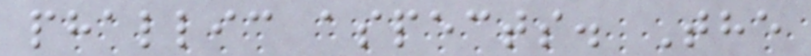phallic aspects. The
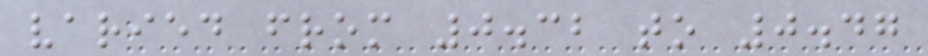varied from 0.32 to 0.47
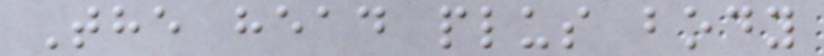The head plus body
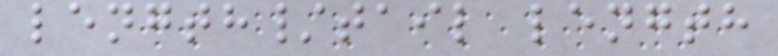length/tail length
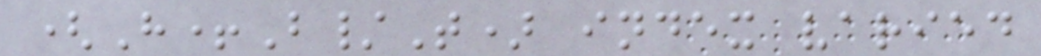(H+B/T) index varied
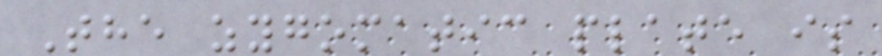The zygomatic plate is
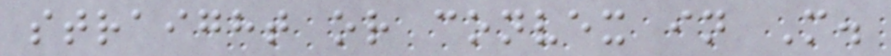straight or convex in M.
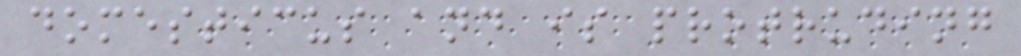domesticus and is protruding
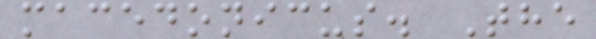macedonicus. The
